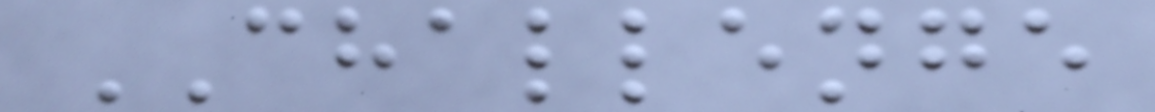CHALLENGE
